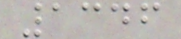1346
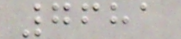7681
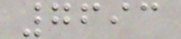7693
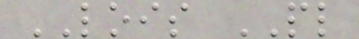LOIS PL
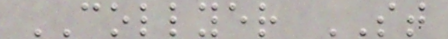COLLYER ST
